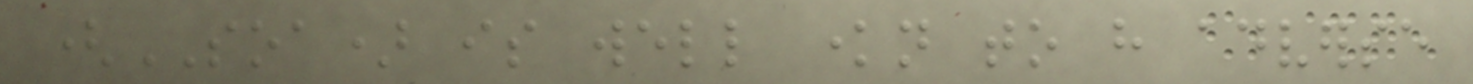(SOA) is well known to have adverse
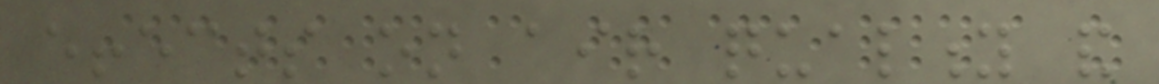effects on air quality and
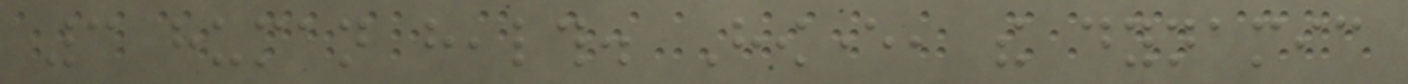3 human health. However, the dynamic
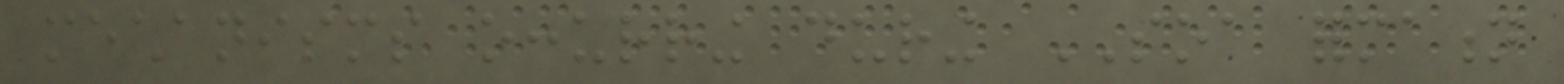mechanisms occurring during SOA formation
